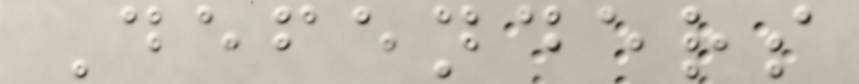Defenders
